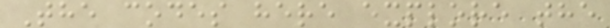The codes here explore the
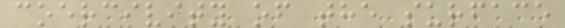coercivity of the surface
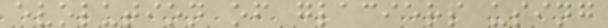evolution of glaciers using
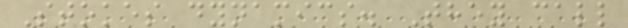Stokes dynamics. They call
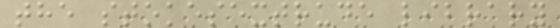the stokesextrude library
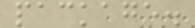package.
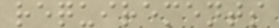requirements
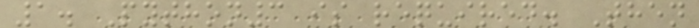1. Python3 is required. Then
